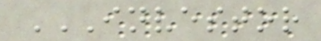INVESTOR
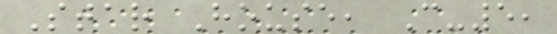Star House, C-5,
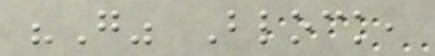"G" Block,
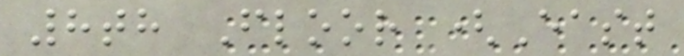8th Floor (East
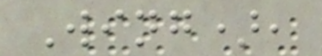Wing),
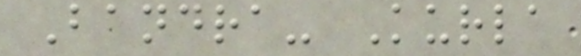Bandra- Kurla
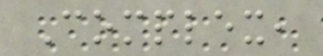Complex,
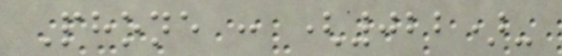Phone : (022)-
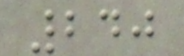240
